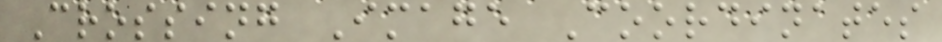Crossing Image Coordinates
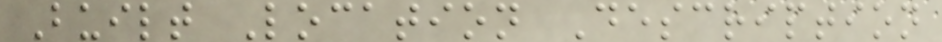Built Location Description
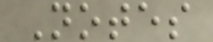Notes
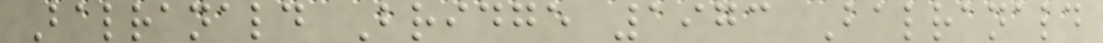Balranald Bridge 1973 Balranald
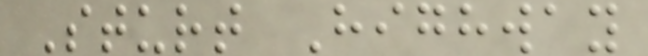Sturt Highway
